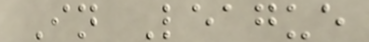In League
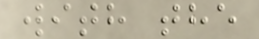with the
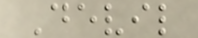Devil
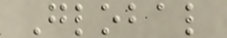Global
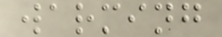warming
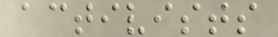activists
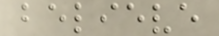believe
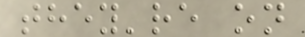they're on
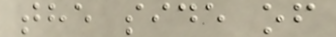the side of
